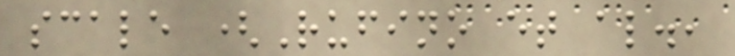scale (Rufino et al.,
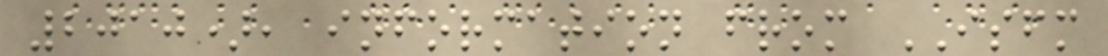2010), information from ISFM
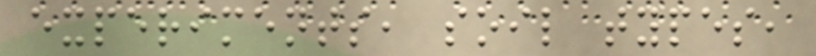experiments, soil types,
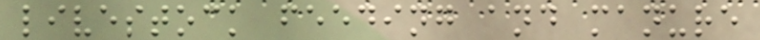livestock feeding and manure
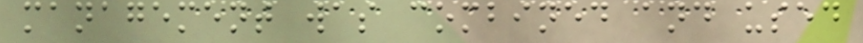management was combined and used
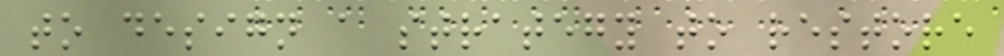to design a strategy to restore
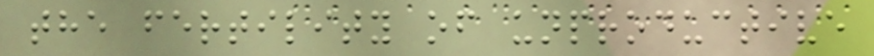the fertility of unproductive
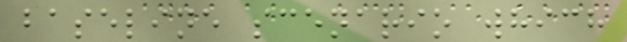baseline scenario which
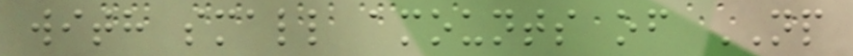with small amounts of NP
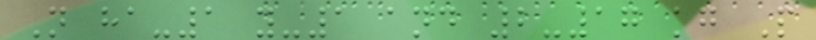N ha-1 y-1 and 2-17 kg P
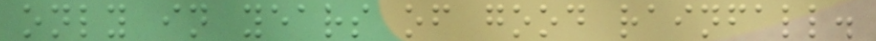only in years of good rainfall.
